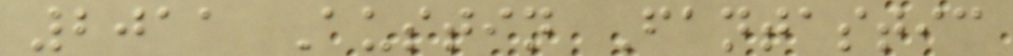2011 Austin Fantastic
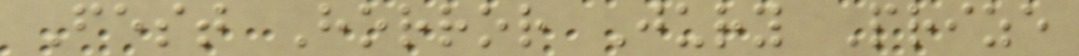Fest Horror Jury Prize
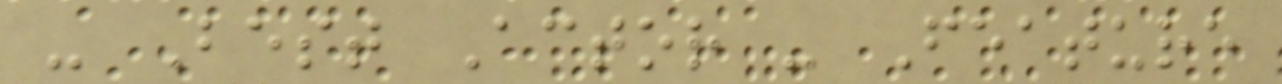- Best Actor - Feature
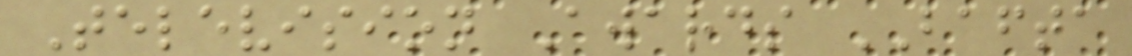Television Awards BAFTA
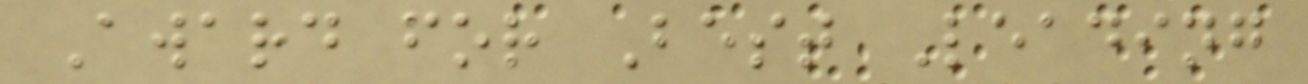Award for Best Leading
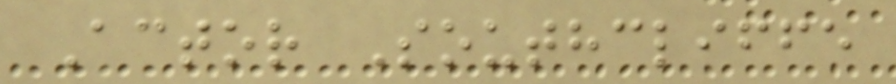Actor Southcliffe
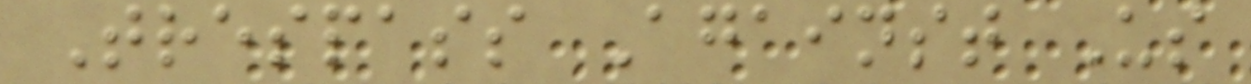Trespass Against Us
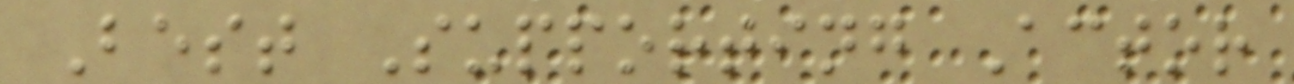Best Supporting Actor
